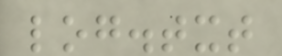log.txt
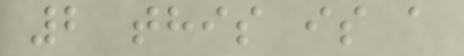2 this is a
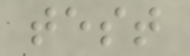test
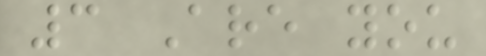3 Are you
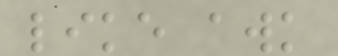like awk
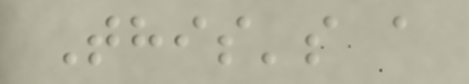This's a
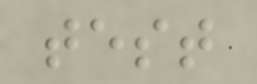test
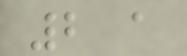2 a
